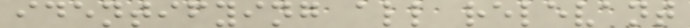identifying all relevant
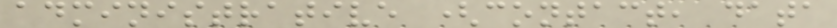administrative (contact, data
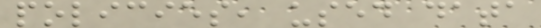policies, used data
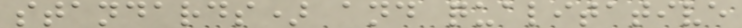standards) and qualitative
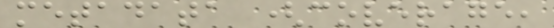metadata (coverage,
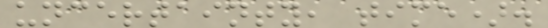uncertainty, time).
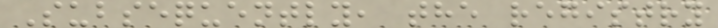Subsequently, the registry
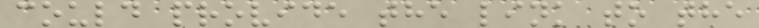could provide the link to the
